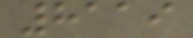8119
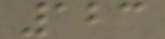123
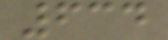634
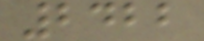2422
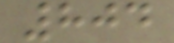804
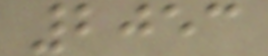2053
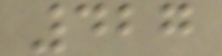427
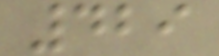429
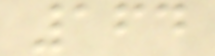164
